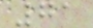71
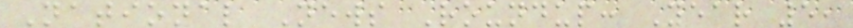National News Roundup: Year 5,
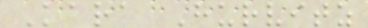Kara Hurvitz
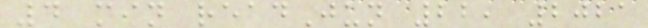4 min readJun 22, 2021
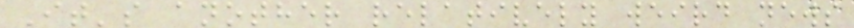It's another relatively weird news
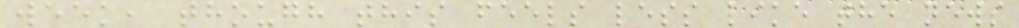week, though this feels less like the news
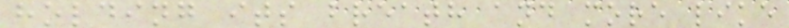holding its breath and more like
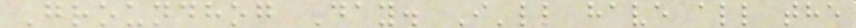Groundhog Day. I'll have all the
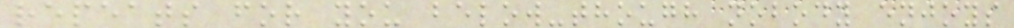repeats for you below-though nobody enjoys
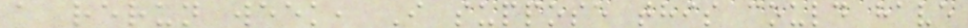a rerun week, I suppose this could have
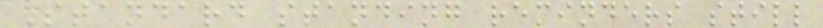Standard standing reminders still
